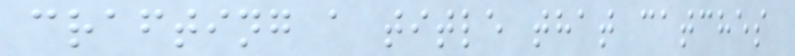crafting a title that catches
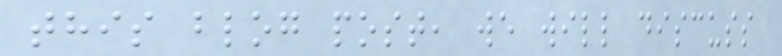this blog post, we will discuss
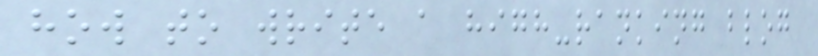how to write a high-ranking blog
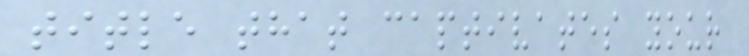title that captivates your
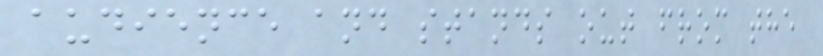audience and stands out from the
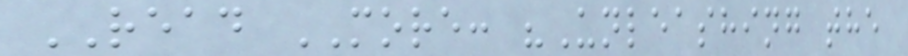READ MORE: "Unleashing the
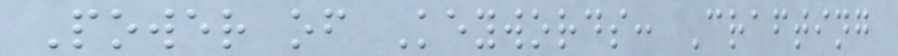Power of Keywords: Crafting
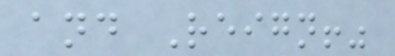and Reign!"
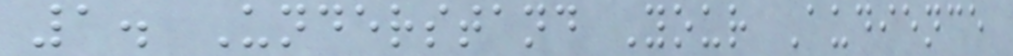1. Understand Your Audience
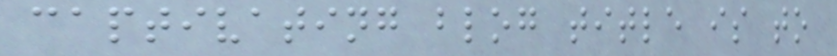captivating blog title is to
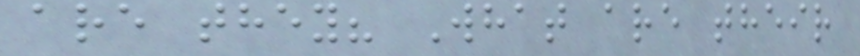are they? What are their
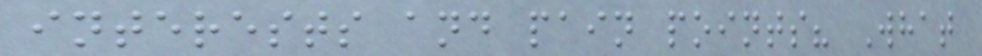interests and pain points? What
